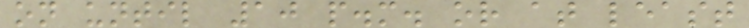on until 10 p.m. or at least
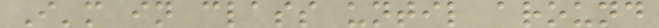I'm in class until around
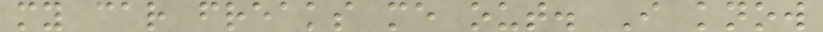my car freaks me out. I know
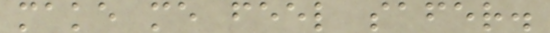make me feel safer.
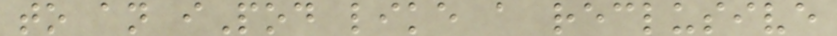to an iPod like a reclusive
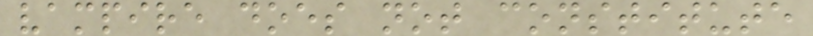vampire does not constitute
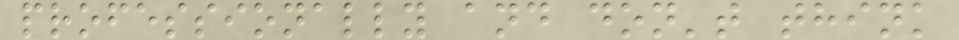professionally and don't think
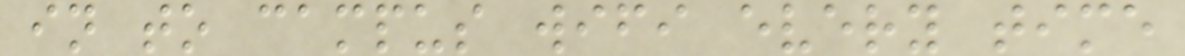in to campus wifi every time
